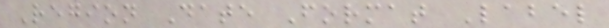Region Date Format Label
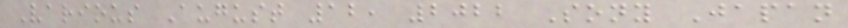Various August 12, 2022 Sony Japan
